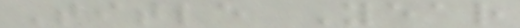Title Year
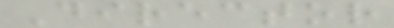Director
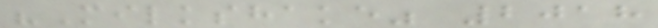"Milkshake" 2018
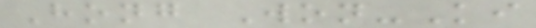Hong Won-Ki
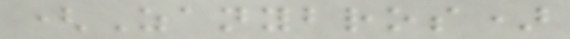(Zanybros)
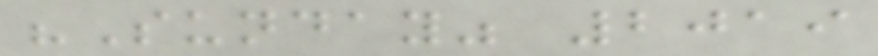"Sunday" 2019
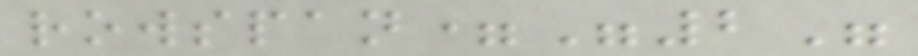rowspan="2"
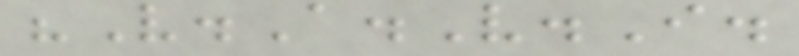"V.A.V.I.
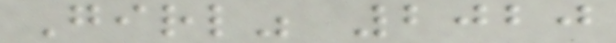Girl" 2020
